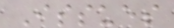Issues
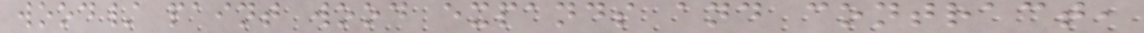wood/ paint wood expands and contract,
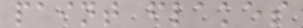paint flakes
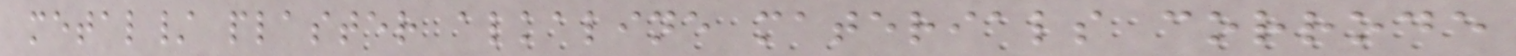metal/ plaster alkaline materials corrode
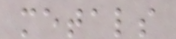metals
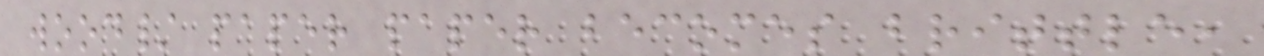wood/ paper paper becomes brittle,
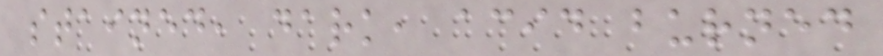stained, dark, acid burned
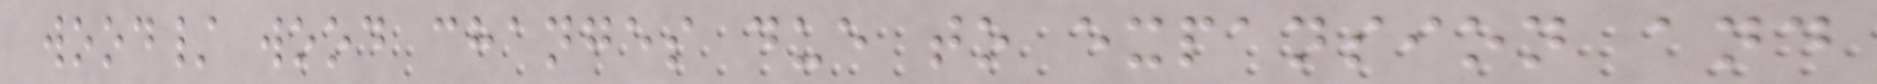wood/ wood changes due to expansion and
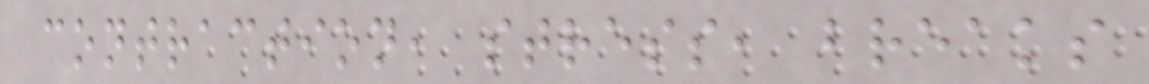contraction, stress, breaks
